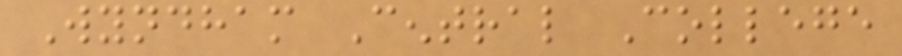Wyndham Central College
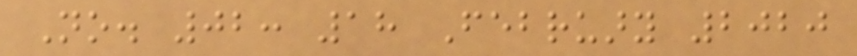No. 02: 18 February 2020
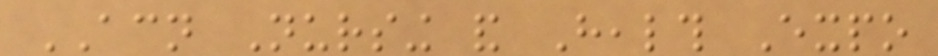ACN Nursing and Health Expo
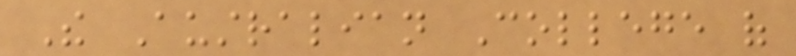The Australian College of
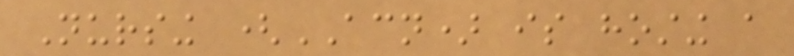Nursing (ACN) is hosting a
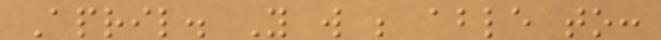April. You will be able to:
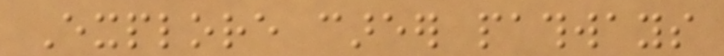Explore career pathways
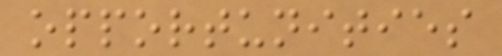opportunities
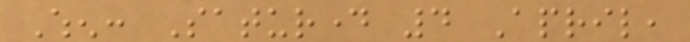When: Saturday 4 April,
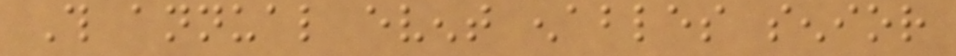This annual event enables senior
